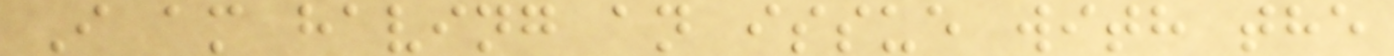I am having an issue with the
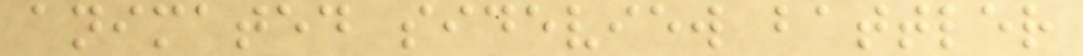animated sideview battler
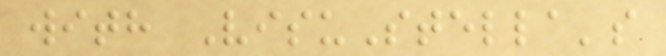with VisuStella's
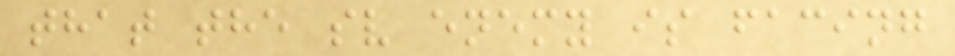that the sv enemy is facing
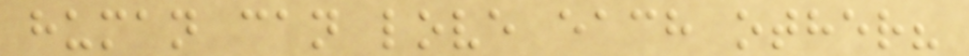human can love each other?
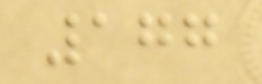177
